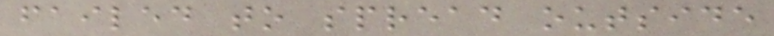failed to spread outside
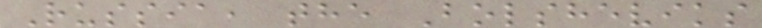Russia, the Bolsheviks
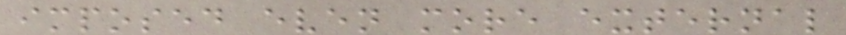imposed even more external
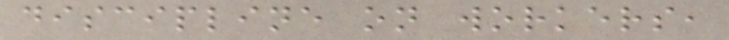discipline on workers,
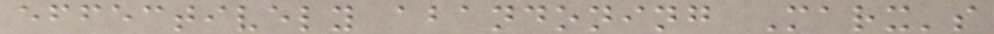effectively abandoning Marx's
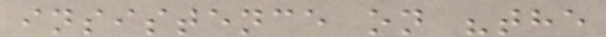insistence on "the
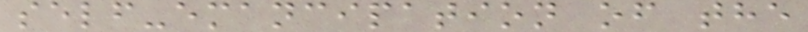self-emancipation of the
